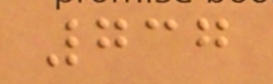737
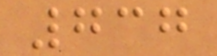737
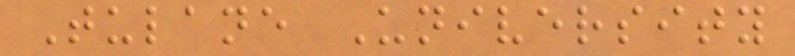Tulane University
